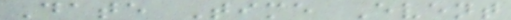Date Time Event
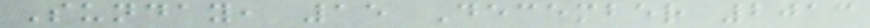Sunday, 15 December 2013
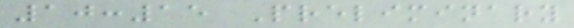10:15 Preliminary
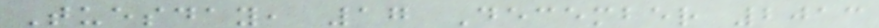Tuesday, 17 December 2013
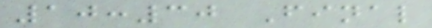10:30 Final
